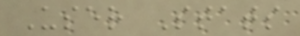User Stats
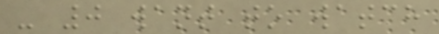- 0 want to watch
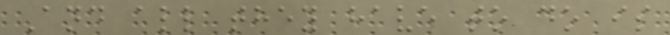And all they have to do is
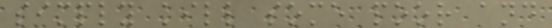simply kill some poor and
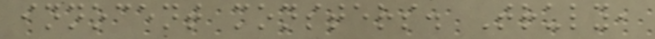innocent monsters. Truly,
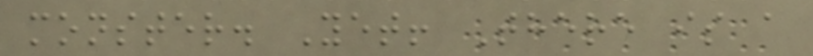monster. Yet! There is a
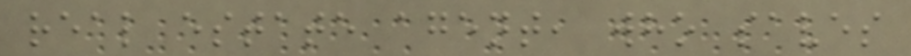real estate agent, who saves
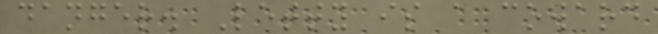danger. Letty is a coward
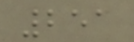251
